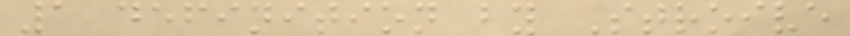1 definition by Stroive
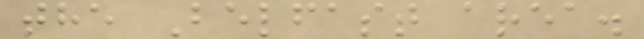the Belfast area.
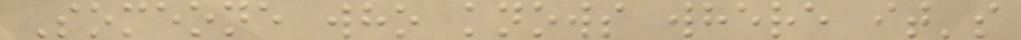Someone who knows where it's
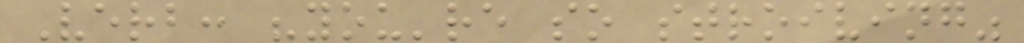Verb: "you're so stroiving"
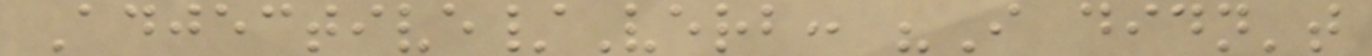Adjective/Verb: "I didn't
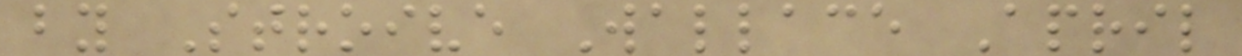by Stroive Wallace April
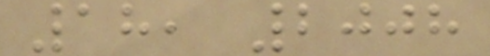18, 2008
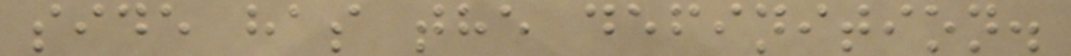side has the definition.
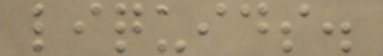liquids.
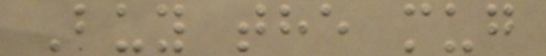Buy the mug
